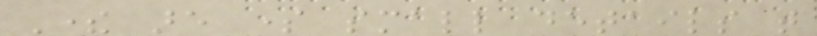There are some small details that
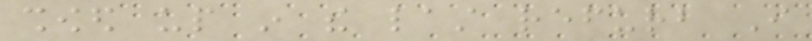showed up in the last refurb I
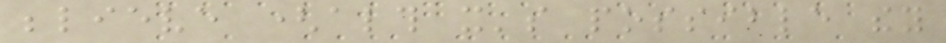believe (although it's possible they
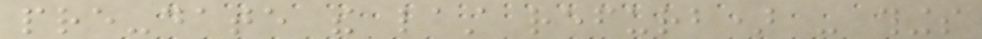pre-date the last refurb) - things
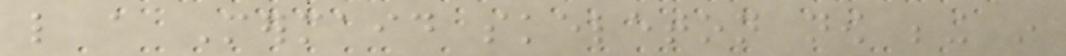like a Mermaid skeleton now being in
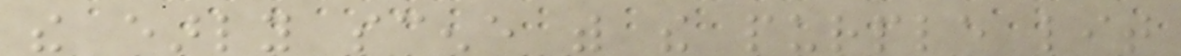the early scene with the purple lit
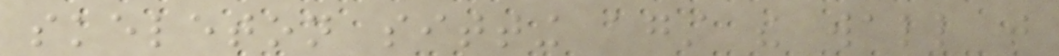skeleton sitting against the wall that
